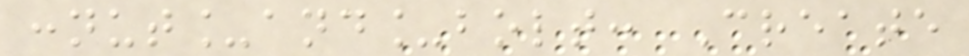:nut_and_bolt: Create
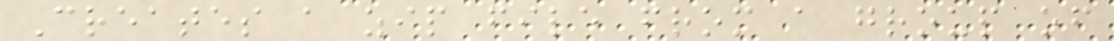Creates a zip file from a group of
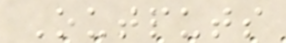Outputs
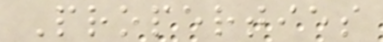Properties
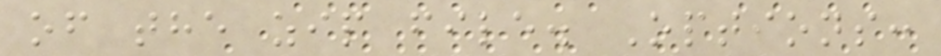of the zip file. Options:
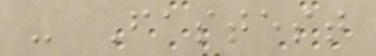- Fastest
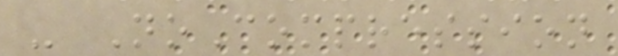- NoCompression
